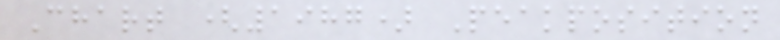Chart (1987) Peakposition
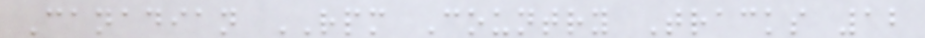Canadian RPM Country Tracks 12
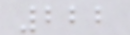222
